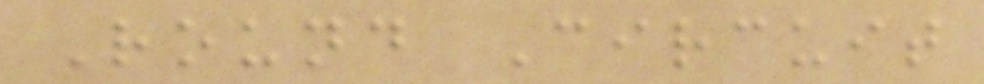Round Circuit
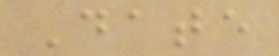Date
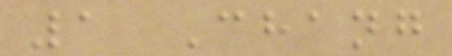1 Chang
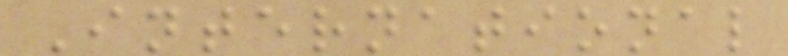International
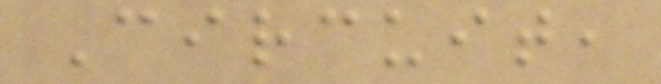Circuit,
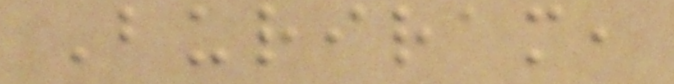Buriram,
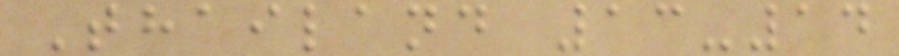Thailand 13-14
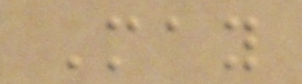May
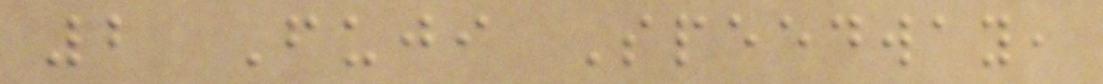2 Fuji Speedway,
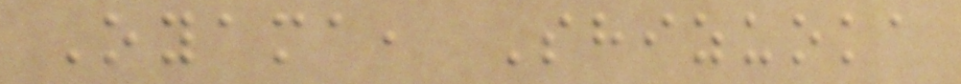Oyama, Shizuoka
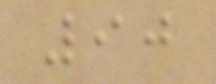90
